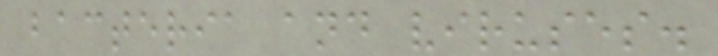bacteria and viruses.
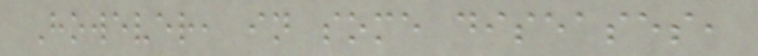However, in some diseases,
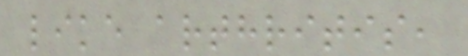like arthritis,
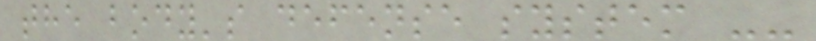the body's defense system --
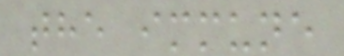the immune
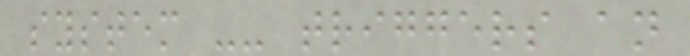system -- triggers an
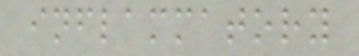inflammatory
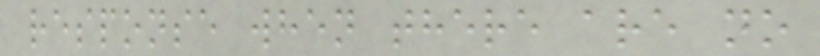response when there are no
